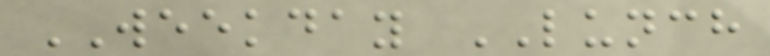WEEKDAY LUNCH
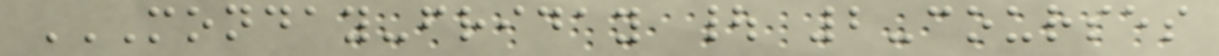MONDAY-FRIDAY | 2-COURSES
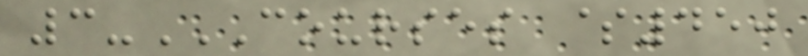3-COURSES $450
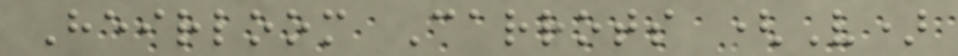Heirloom Carrots (V)
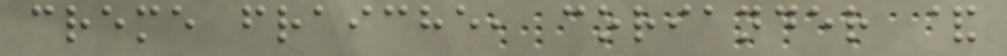creme fraiche, coriander &
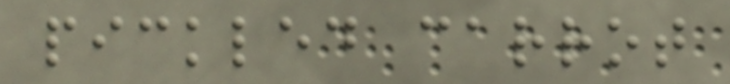pickled carrot
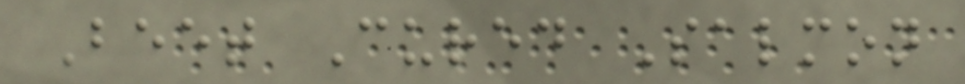Beet Cured Salmon
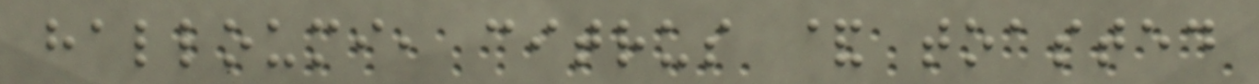halloumi, citrus & toasted
